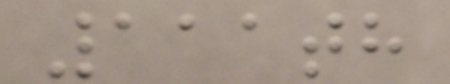111th
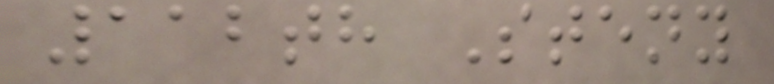112th Steny
